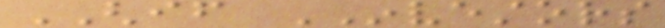GHIF INVESTORS
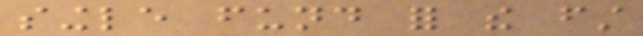single fund for the first
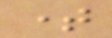time
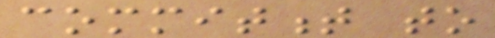commitment to
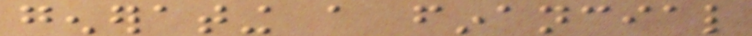generating a financial
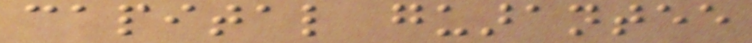capital guarantee
